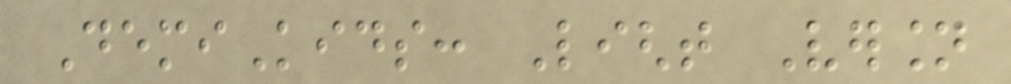DemiKids: Light Version
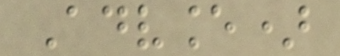Advance)
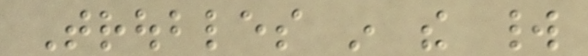Troubles in the world
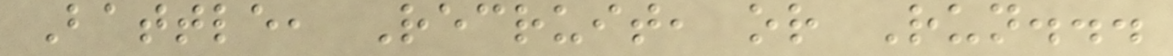Battle, Recruit, or Run...
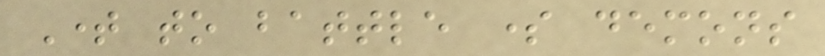Time to battle some demons
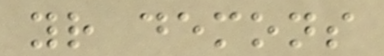your demons
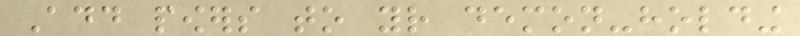Add powers to your demon-holding
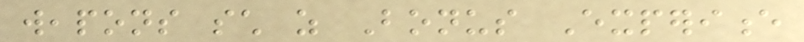weapons such as Bonus Experience
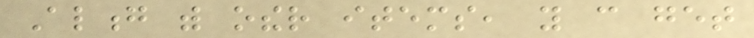Along with other items, you can get
